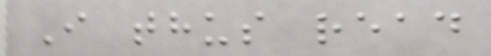I thus read
